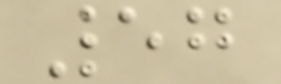57
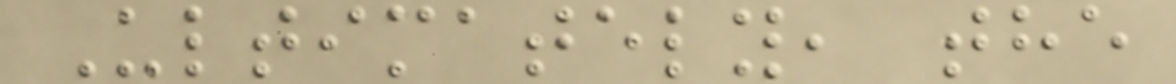Ultimately, the
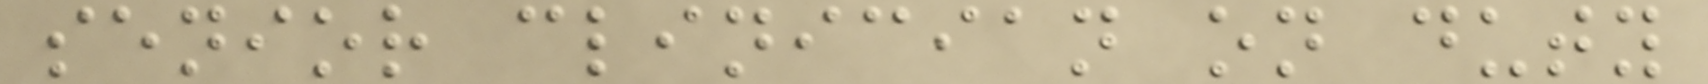senior clinician on duty
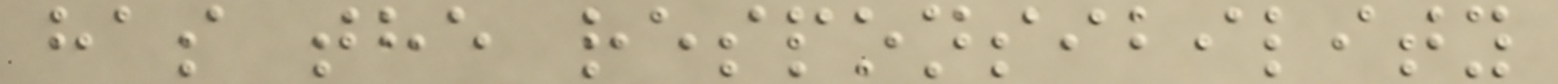has the responsibility
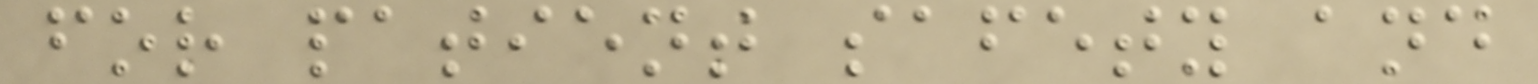for patient safety and
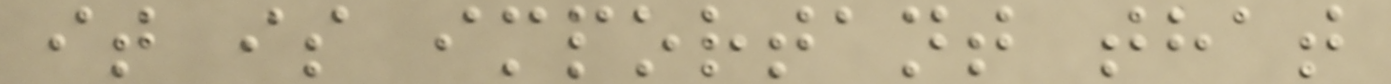it is important that
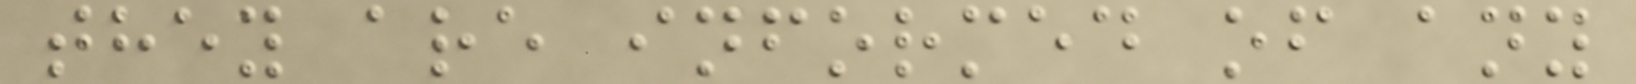they are informed of any
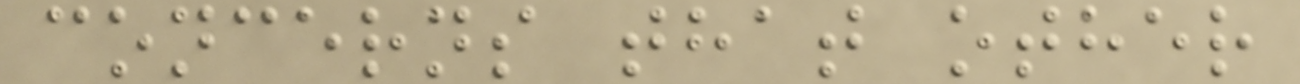concerns that other
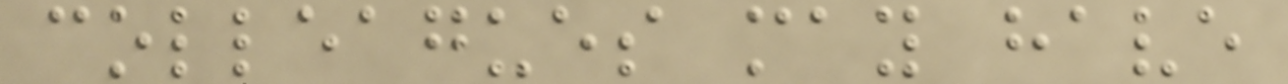colleagues may have
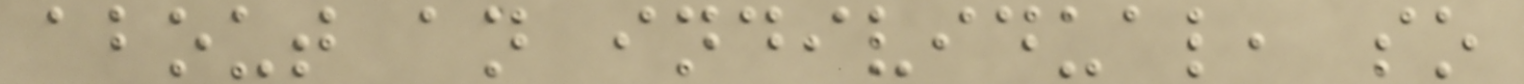about an individual, so
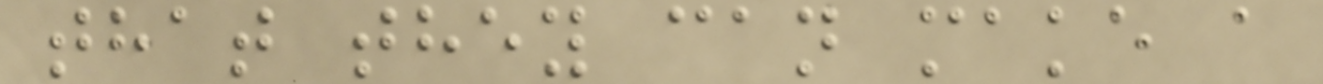that they can make a
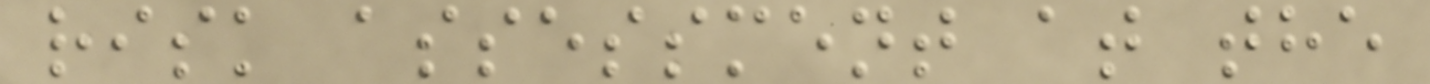risk assessment at the
